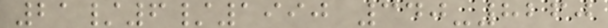21/6/1990 340-8260
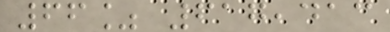66% 617,413
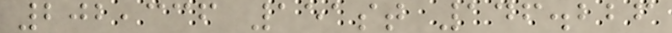202,336 151st 146.226
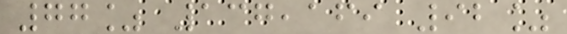77% 137,169 92%
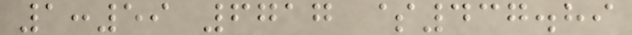1:59 6717 $437.89
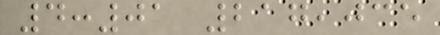4:01 217,035
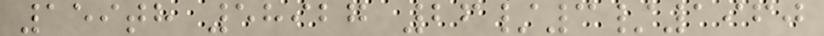159th 58927 26/3/1960
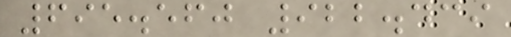695.560 922.439
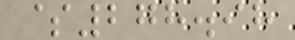$278.98
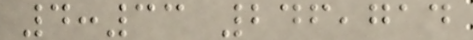4:33 246,714
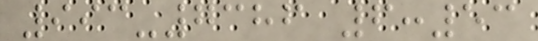993-7386 6:53
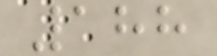188
